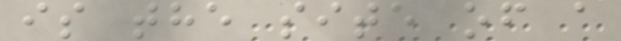is the site of a
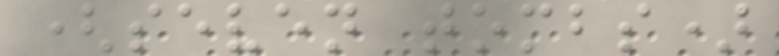(seven tombs)
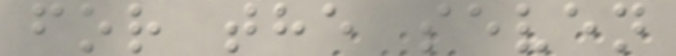for the seven
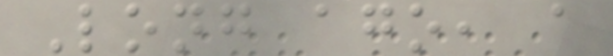Long ago, a
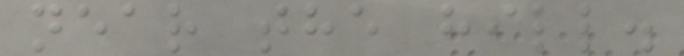near the hill.
